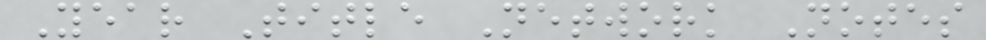Year Title Network Notes
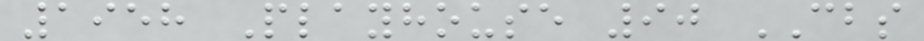1958 Playhouse 90 CBS
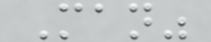Man"
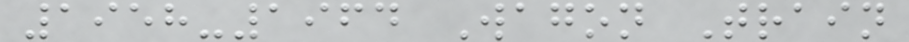1958-1964 Wagon Train
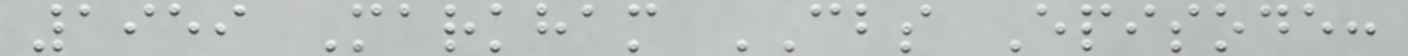1959 Markham CBS Episode:
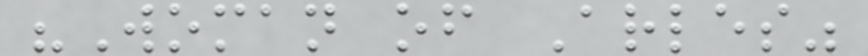"Woman of Arles"
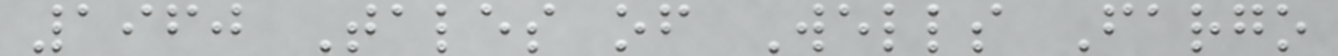1960 Tales of Wells Fargo
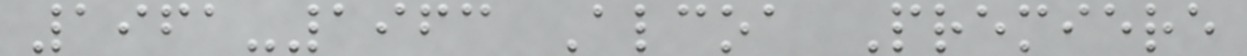1961-1963 Alcoa Premiere
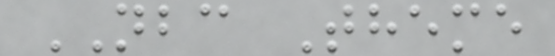NBC Theme
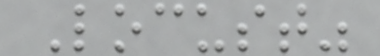Locust"
